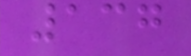137
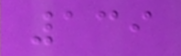139
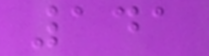141
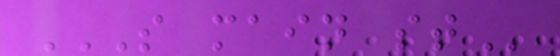S MAIN ST
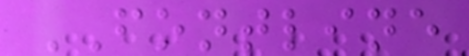FONTLINE
